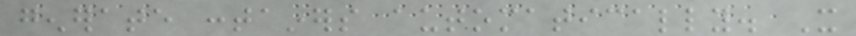generate containers automatically. It
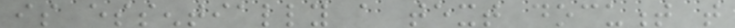is essentially a text document that
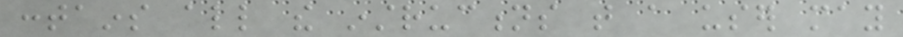contains all the instructions that a user may
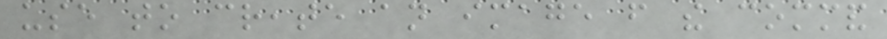use to create an image from the command
